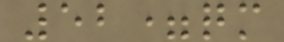52=qm
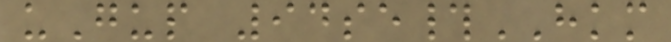uGup 94se#HKM
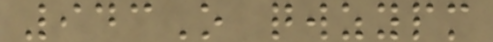943O qwzypm
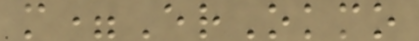m=ErOkmo
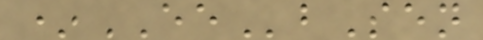*EEbSen
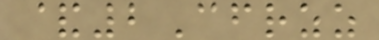&2Cfrzz
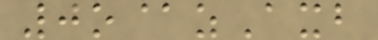0o@zAxb
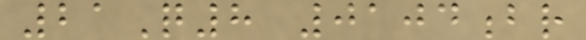21Q8 0104br
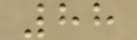88
